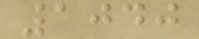1040
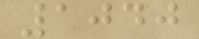1040
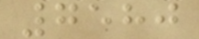7580
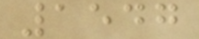1547
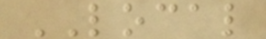LOCAL
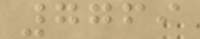7769
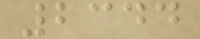2344
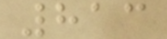813
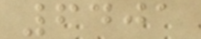6401
